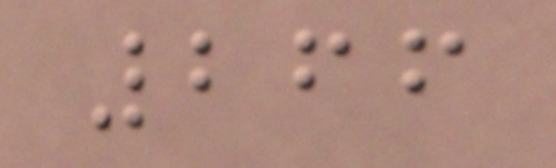266
